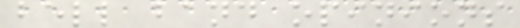bell band opinions
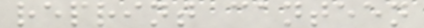reprint canteen
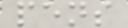pens
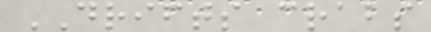DRIFTS crabs
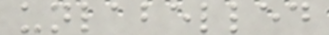unlabelled
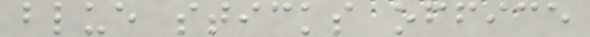blue sticks office
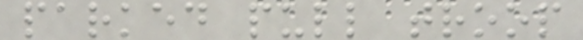parked pull troop
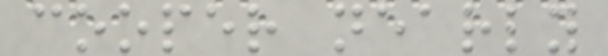cooper nearly
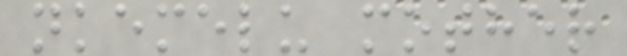nkemelu mother
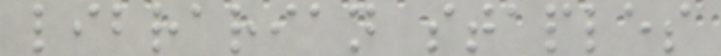librarian staples
